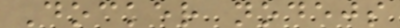Docker nodejs
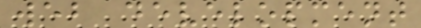web development
